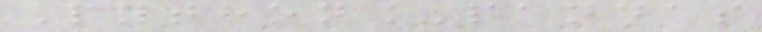Python_pandas
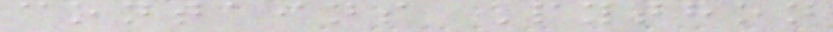contains Python
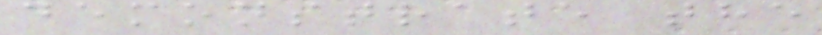demonstrate the
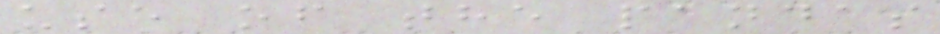use of the pandas
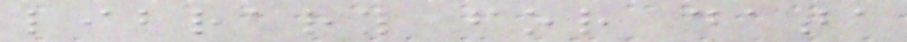library for data
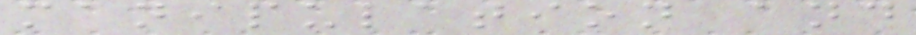manipulation and
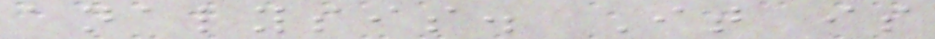analysis. It is
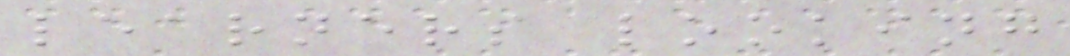learners looking
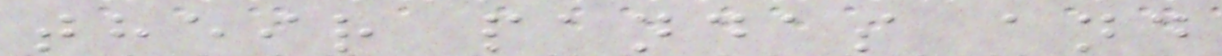their pandas and
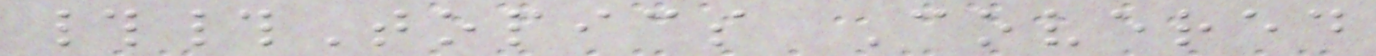##Topics Covered
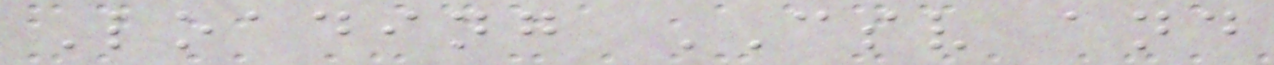Loading CSV and
